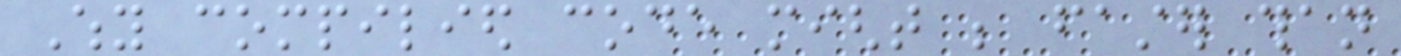Why compilied code might be faster than
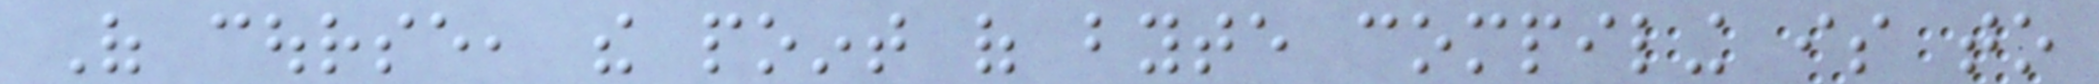Of course, the point of byte compiling is to
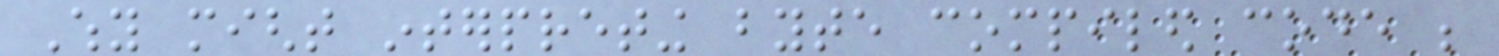Why might interpreting byte compiled code be
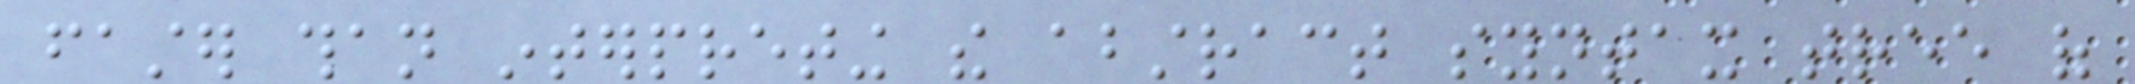faster than interpreting the abstract syntax tree of
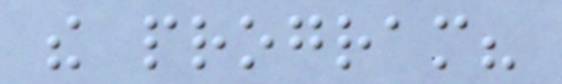the program?
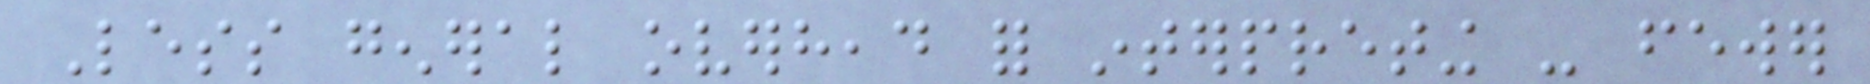Less general overhead for interpreting - fewer
